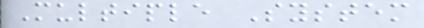Multiple System
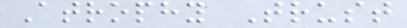Atrophy Trust
